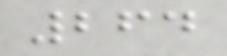264
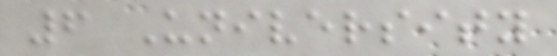6 University
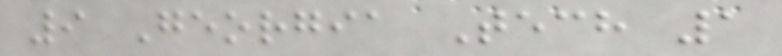9 Georgia Tech 1
